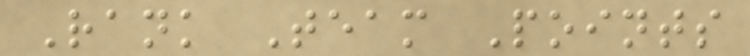Rank Team Points
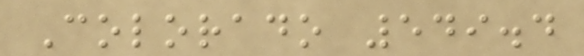Colorado 549.4
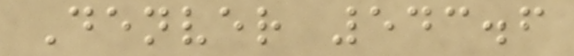Denver 543.6
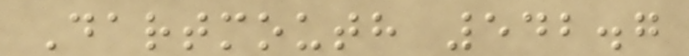Dartmouth 542.7
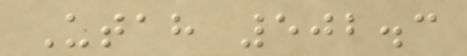Utah 502.3
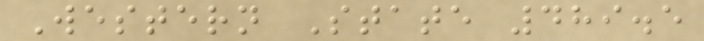Western State 489.5
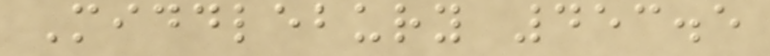Middlebury 453.5
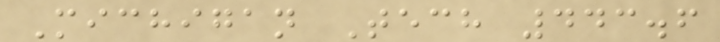Michigan Tech 443.6
